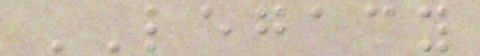LEGACY
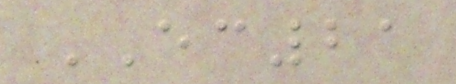EC21
